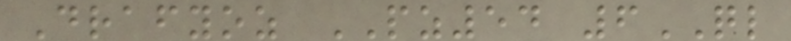Drafyoz PZ54 6QL
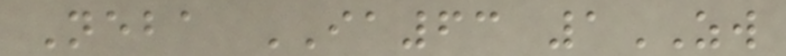Neba IA63 1ZW
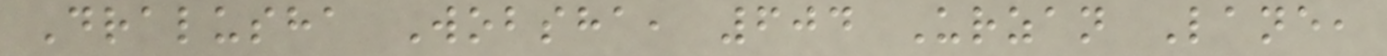Dralusha Wobsha, 604 Urzan Lane,
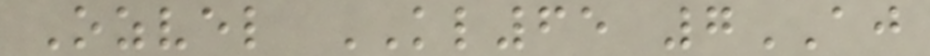Ozvel KL65 7AJ
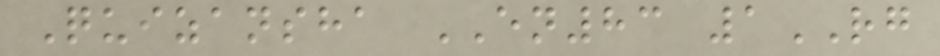Quizansha EN83 1RG
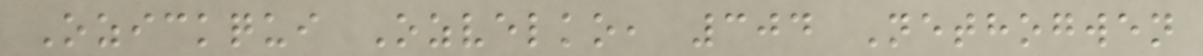Ozickqui Ozvelko, 304 Nethogwen
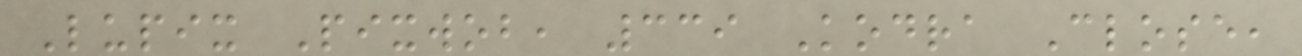Lupix Pixwob, 339 Kodra Close,
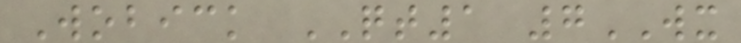Wobick QT1 7WX
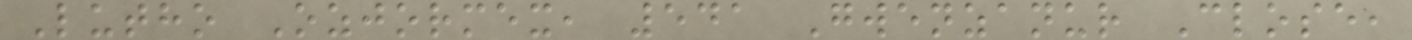Lutho Ozjormex, 541 Gwenzanur Close,
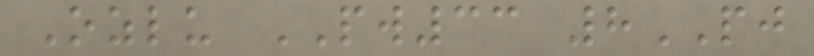Ozlu PW33 8PJ
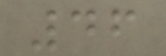46
